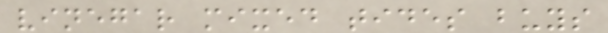vinegar mixed tides buys
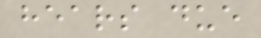hears due
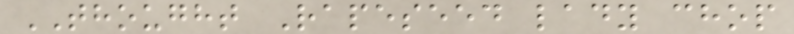THOUGHT Rapeseed lady chop
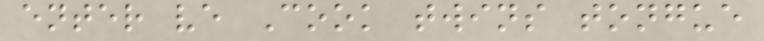enter ve Cook twins tongue
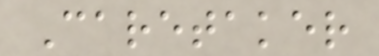Caretaker
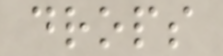drops
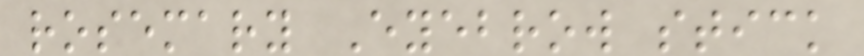rosemary Eyebrow stick
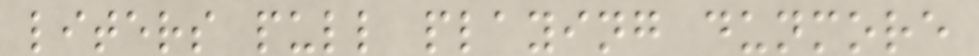liters pull playing dunmore
